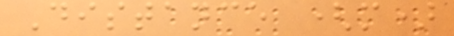Distance (m)
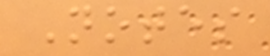Notes
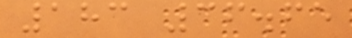183 36.65
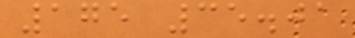175 35.01
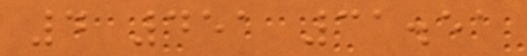4 451 31.51
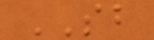SB
